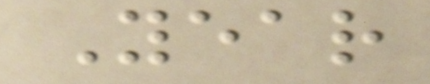Year
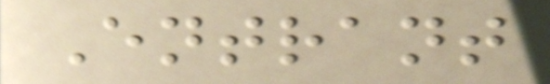Entrant
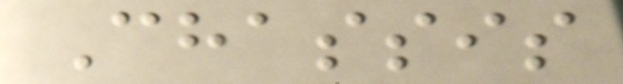Chassis
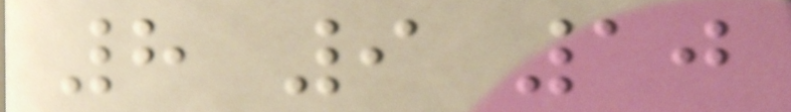8 9 10
